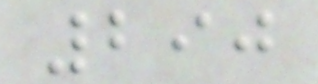290
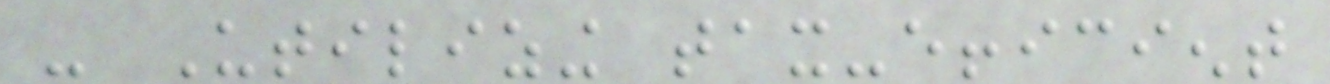- Utilizing tax-efficient
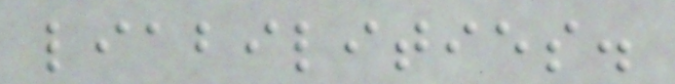liabilities.
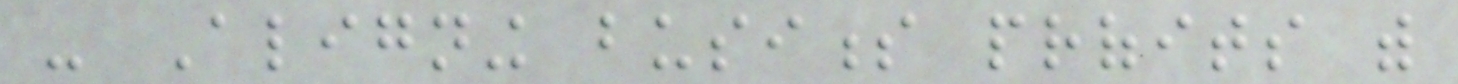- Aligning business profits with
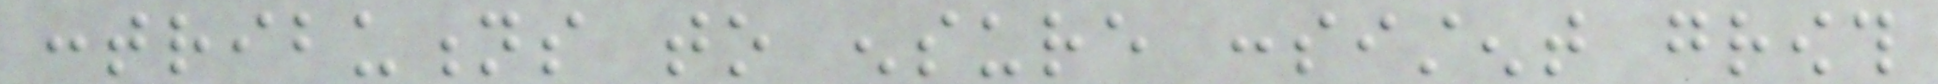contributions to ensure consistent growth
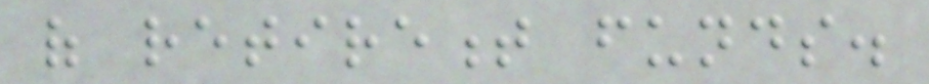of retirement funds.
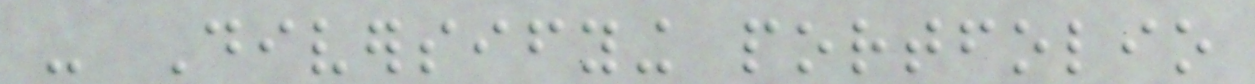- Diversifying portfolio
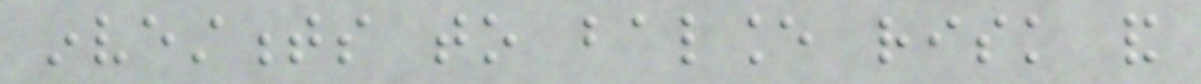investments to balance risk and
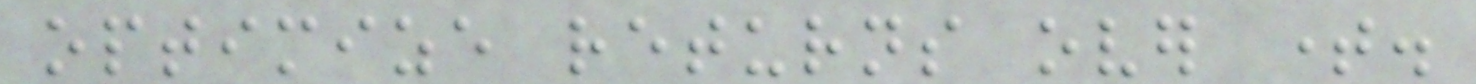optimize returns over time.
